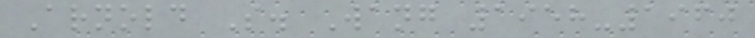Arnold S. Wang 1958-1960
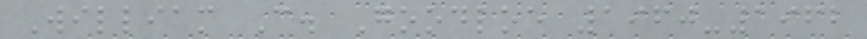William C. Goodloe 1960-1962
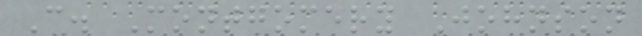C. Montgomery Johnson
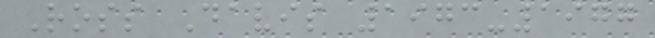Ross Davis 1973-1977
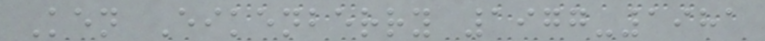Ken Eikenberry 1977-1981
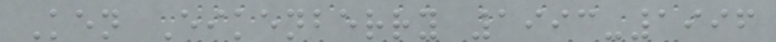Ken Eikenberry 1993-1996
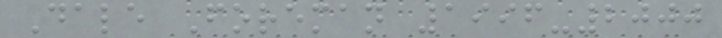Dale Foreman 1996-2000
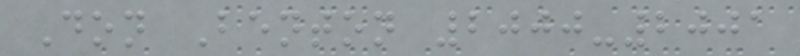Don Benton 2000-2001
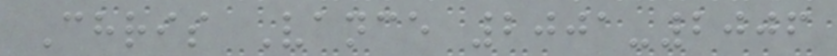Chris Vance 2001-2006
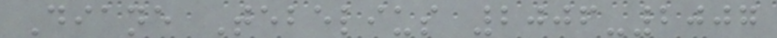Diane Tebelius 2006-2007
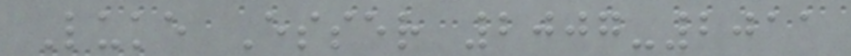Luke Esser 2007-2011
